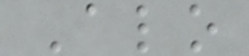Alo
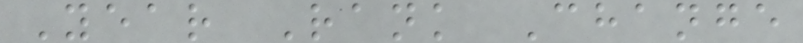Year Rank Change
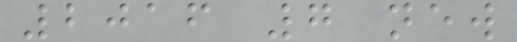2016 7 new
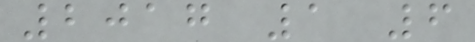2017 1 6
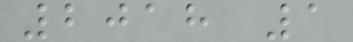2018 1
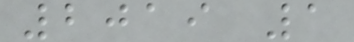2019 1
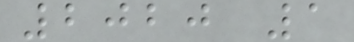2020 1
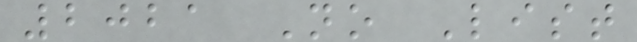2021 No List
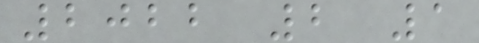2022 2 1
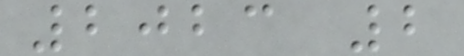2023 2
